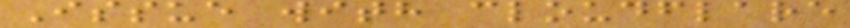Issue with cloudflare
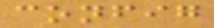config
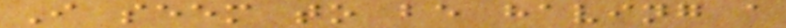I seem to be having a
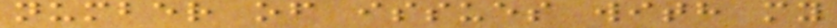number of issues with my
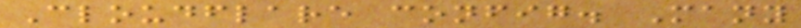Cloudflare config. Many
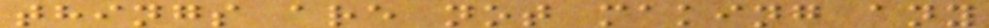things are not making any
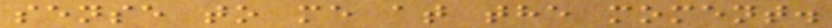sense to me at the moment.
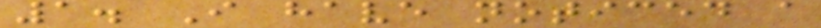1. I have noticed a
